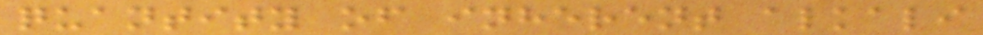quantity of inherent alkali
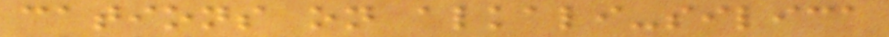cations on alkali-silica
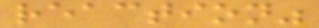reaction"
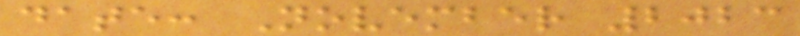date: November 2023
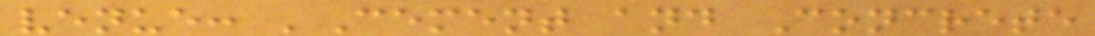venue: 'Cement and Concrete
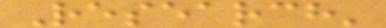Research'
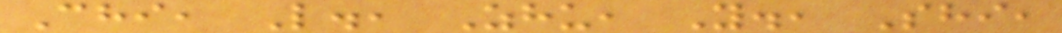Chi, L., Zhu, Y., Shi,
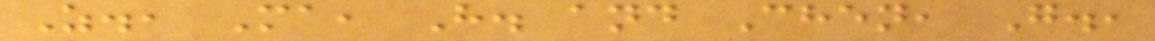Z., Ma, H. and Chen, G.,
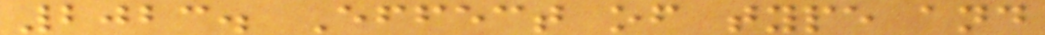2023. Effect of type and
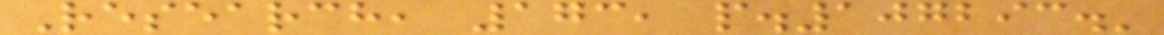Research, 173, p.107293.'
